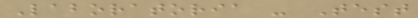Laboratoria - Test
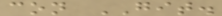con GIT.
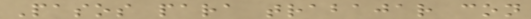Pasos para trabajar con
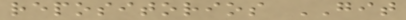repositorios GIT
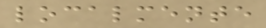localmente
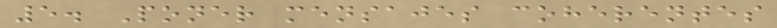5. Poner mensajes coherentes
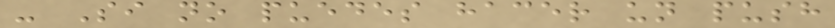- Si no puedes hacer un push
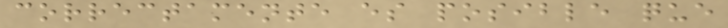correctamente es posible que
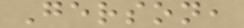Gerson,
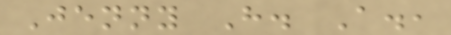Jenny H. A.,
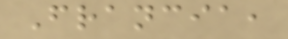Francia,
